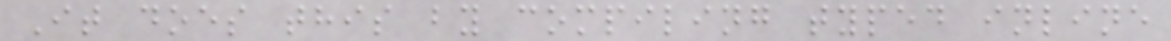It does this by compiling typed inline
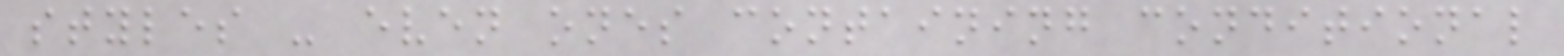styles - even ones containing conditional
